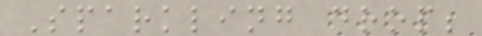Sparkling drop;
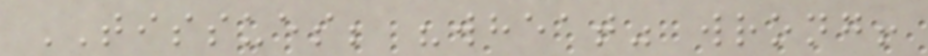TISSUES; "wheat" wrong!
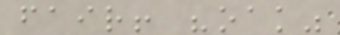fair! "oak"
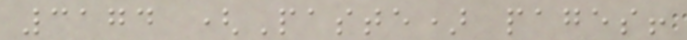3174 (Paste) pages!
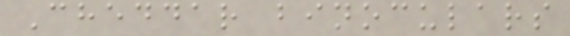Cheddar binoculars
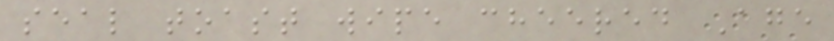seal toast wipe cheered Age
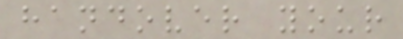handover your
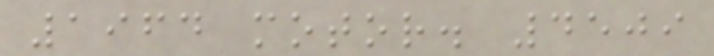1964 motor. 4509
